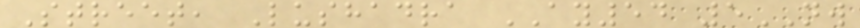Street, Lushadra AY54 5NW
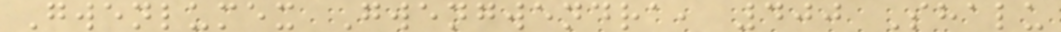Gwenlumex Gwengwendra, 400 Shalu
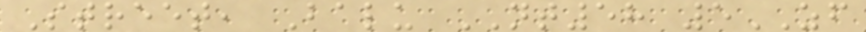Street, Balu NT58 5ZF
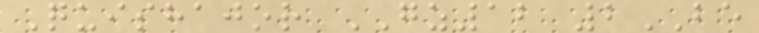Quishajor GZ12 2BE
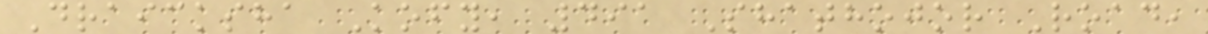Draicksha Kofy, 491 Shathojor Road,
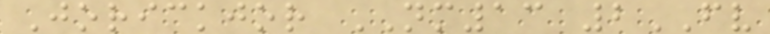Jorickjor NM13 2FV
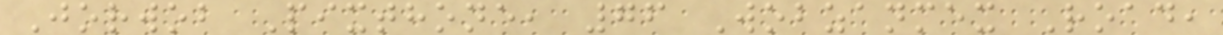Jorwob Pixthone, 76 Wobzanmex Road,
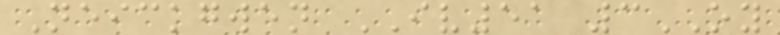Neickgwen IV51 3OY
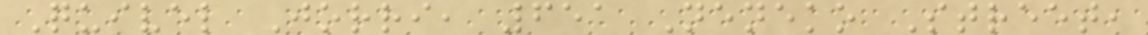Quivel Jorri, 651 Neneko Street,
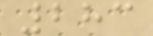283
